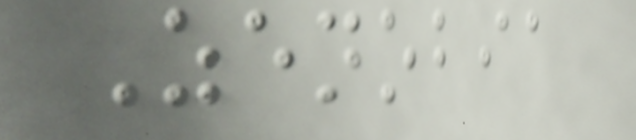Zenobia
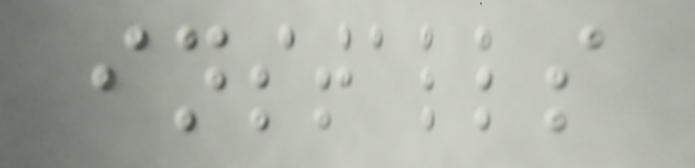installs
